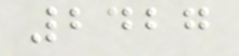2427
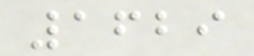1629
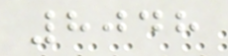8048
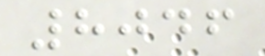8046
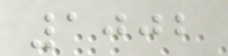1002
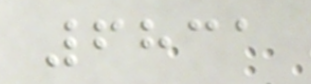6831
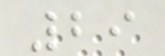29
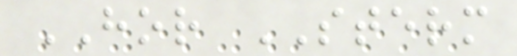HOR STERM
